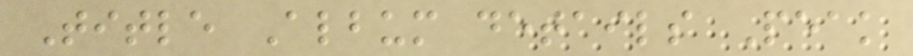Title Album details Peak
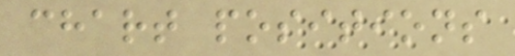chart positions
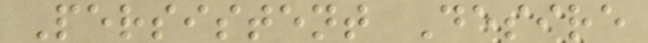Persistent Desire
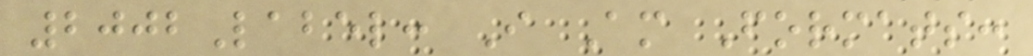2002Label: I Am Formats:
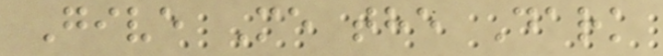Give Me the Dark
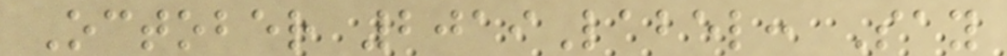October 2019Label: Say
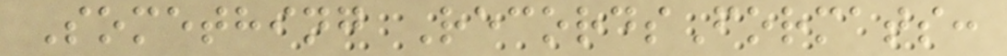Something RecordsFormats:
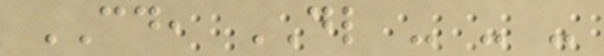CD, DL - - -
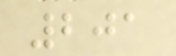201
